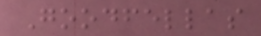Goodfellas
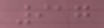917
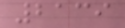2139
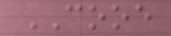COOE
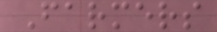Farmers
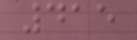415
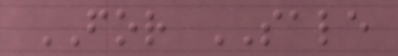FOR SALE
